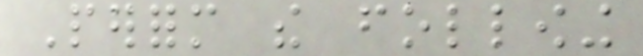Perform the following
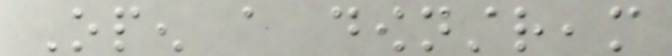Open a downstream
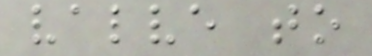valve to
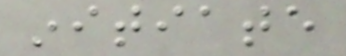initiate
